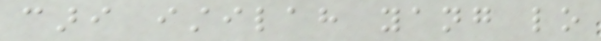cari istilah yang lo
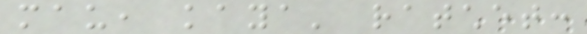mau, kaya' ratchet:
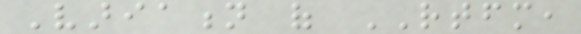Variation of RTFM,
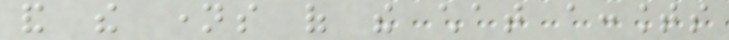and the names of the chat accounts
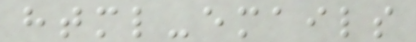html-emails
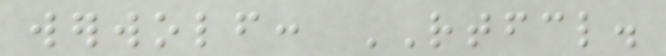werwolf: RTFCL.
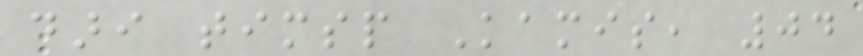dari timsp Kamis, 04
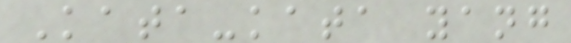Kata-kata yang
